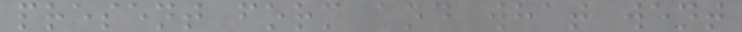present form and what went
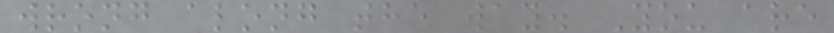wrong along the way. You are
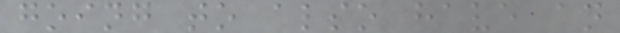going to also have an
